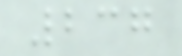237
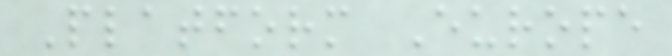Platform Europe
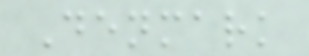Denmark
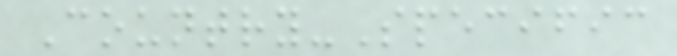Country-Specific
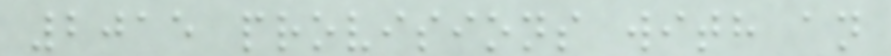2015 provisions with an
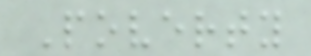Poverty
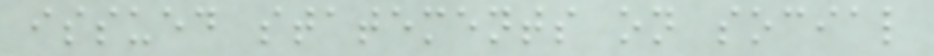issued statements on social
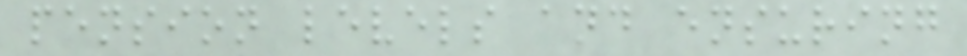pension levels and ensuring
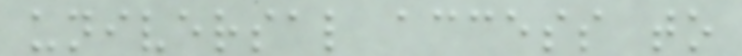universal access to
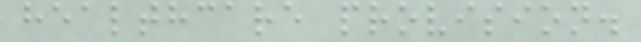healthcare provision.
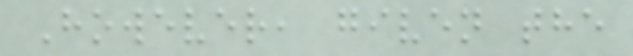However, given the
